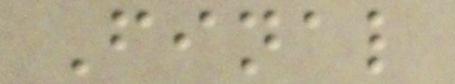Final
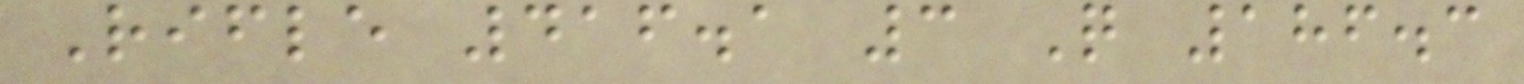Rifle 416.1 3 Q 186.3
